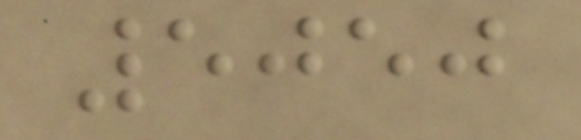5050
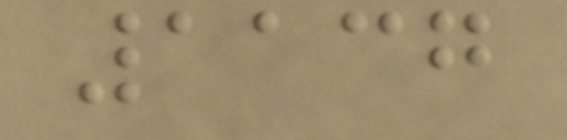1137
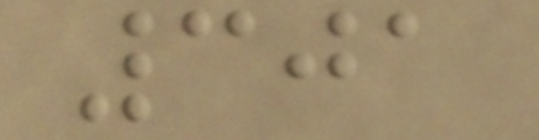301
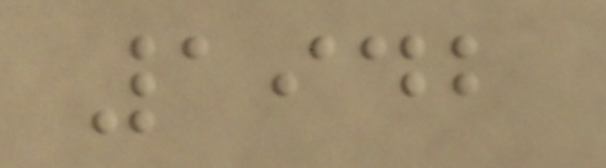1942
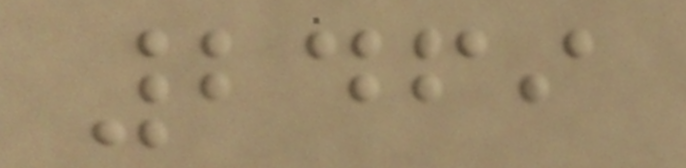2469
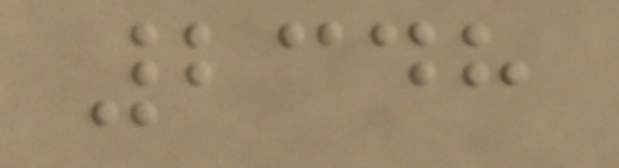2348
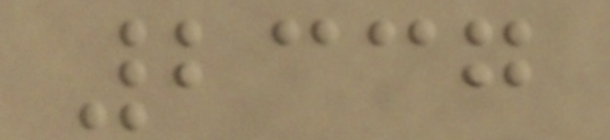2337
